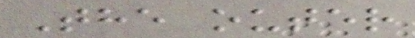The outer
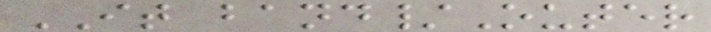IT band/Outer
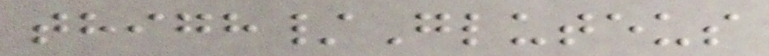thigh/Gluteus
